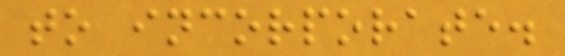to incorporate.
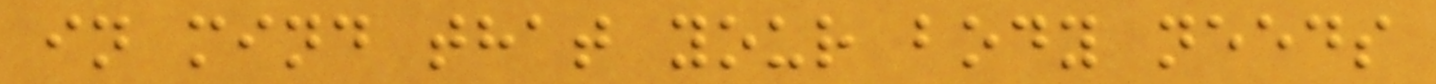in mind that your body needs
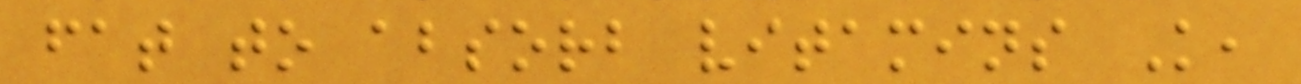fat to absorb vitamins K,
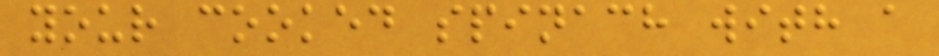your cooked spinach with a
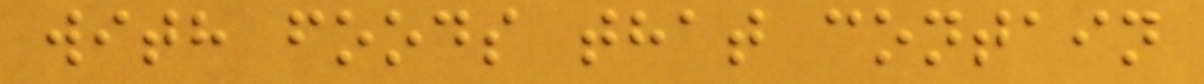with foods that contain
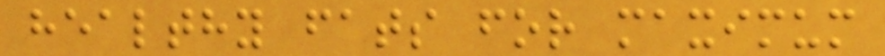healthy fats for maximum
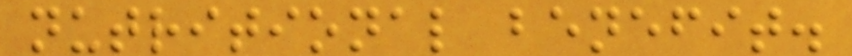nutritional benefit.
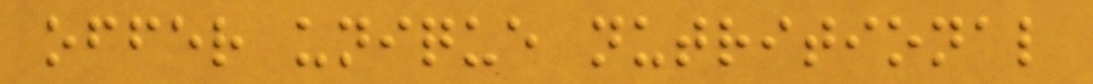offer unique nutritional
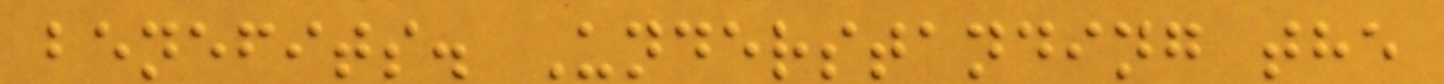benefits. Understanding the
